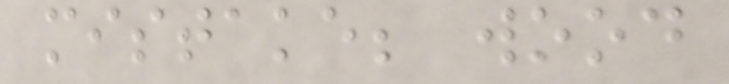mistake; wood
